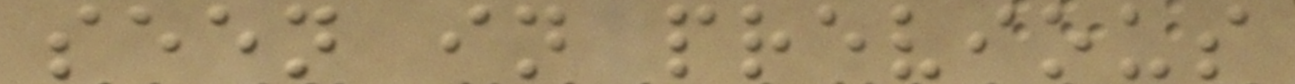seen in previous
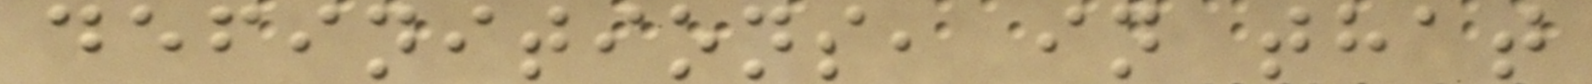definitions, in that
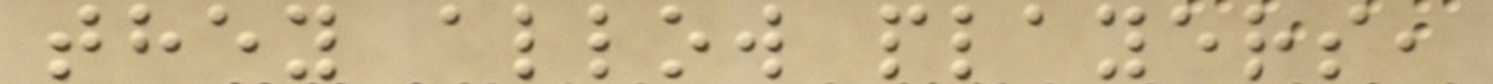they allow players,
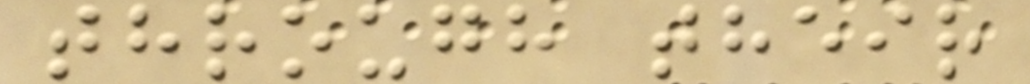through their
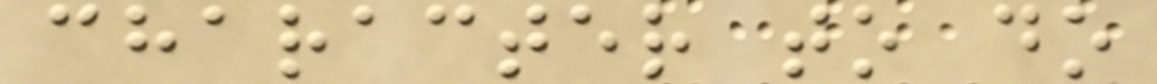character to do
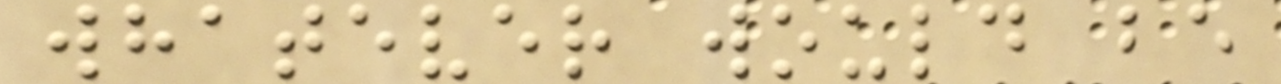whatever would be
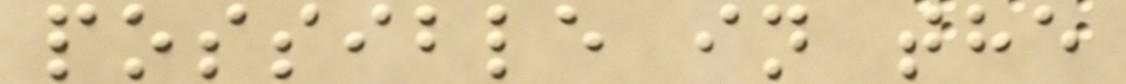possible in the
